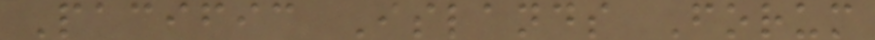Pacific Islands Forum
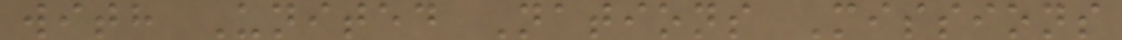with United Nations Missions
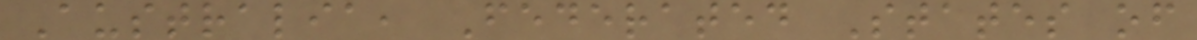Australia, Federated States of
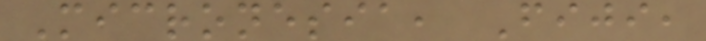Micronesia, Fiji,
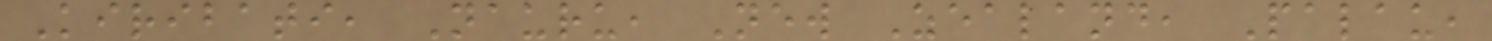Kiribati, Nauru, New Zealand, Palau,
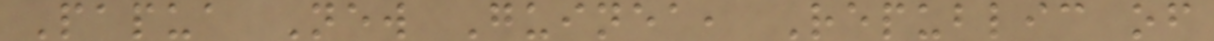Papua New Guinea, Republic of
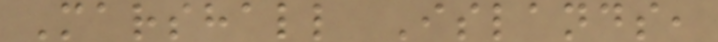Marshall Islands,
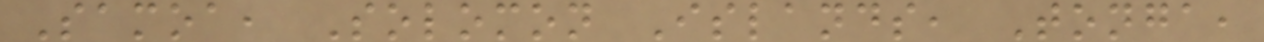Samoa, Solomon Islands, Tonga,
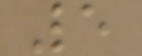5
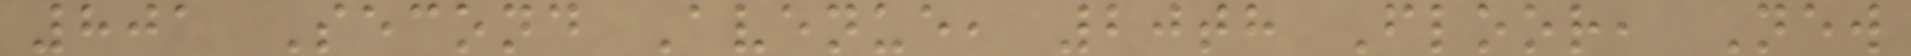801 Second Avenue, 20th Floor, New
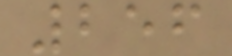256
